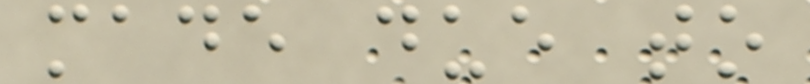made due to
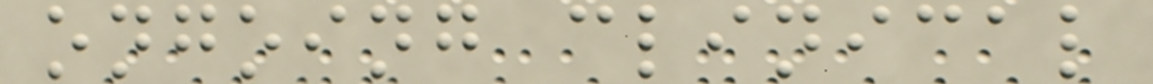ongoing clinical
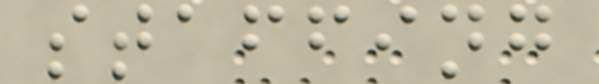staffing
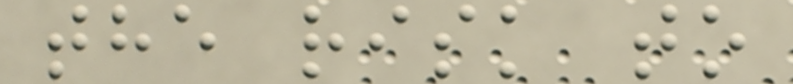the risk to
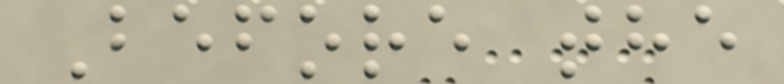Before the
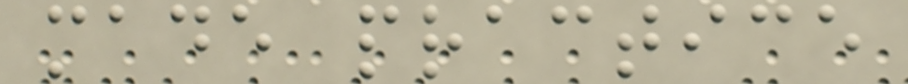made practice
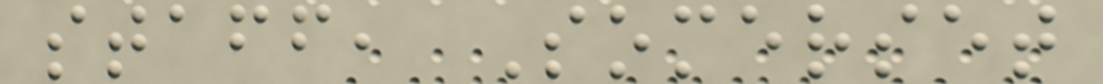staff, Somerset
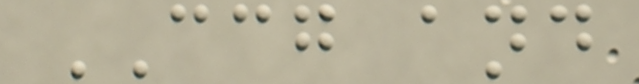CCG and
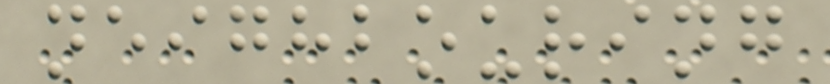neighbouring
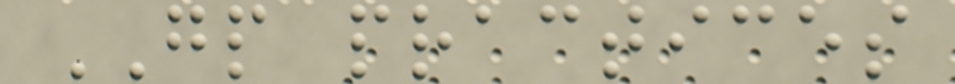GP practices
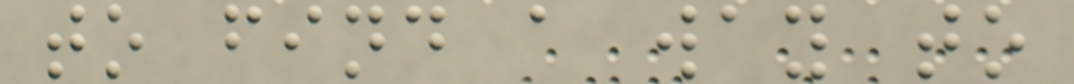to find a way to
